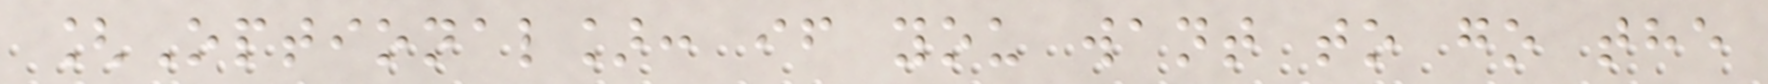[Optional]: if you want to go the
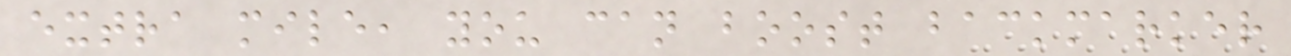extra mile, you can boost backmarker
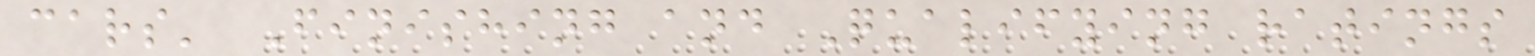cars' Finishing and Qualifying ratings
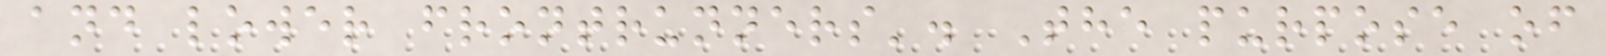and lower frontrunners'. The purpose of
